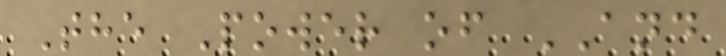The Power of AND
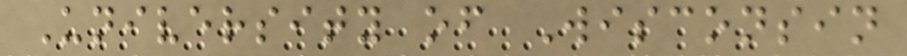University of Wisconsin
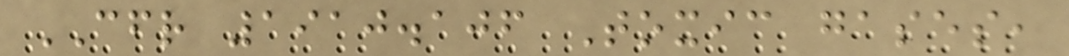CFR 1910.106 Toxic gases,
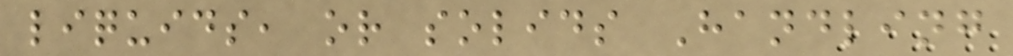liquids, or solids Handling
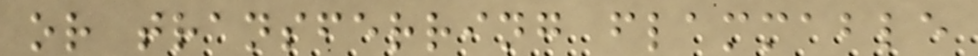or transferring flammable
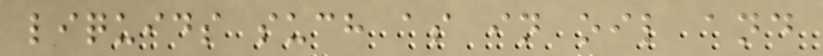liquids such as in oil and
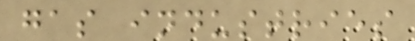gas industries
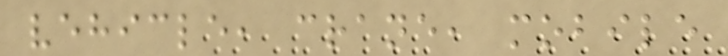vehicle, crane, mobile
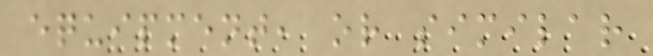equipment, or similar
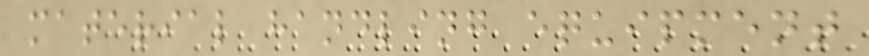material handling equipment
